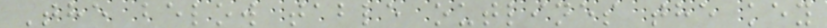The below table outlines the key
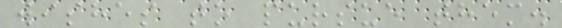wishes to pursue them.
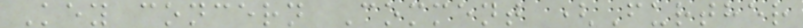Key concern Comment (Further
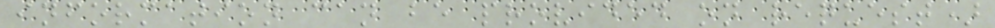information can be provided on request)
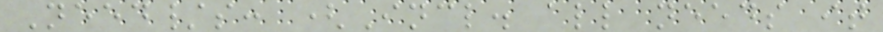Need/s: (Incl. all needs it
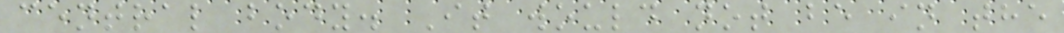central body. It would not be in the
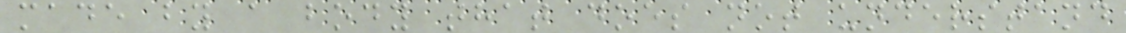made by a body that does not understand
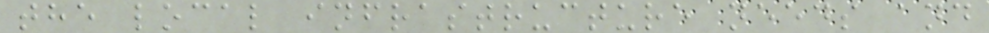the local infrastructure needs and
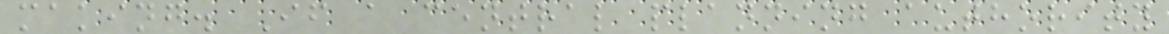making. If a central planning authority
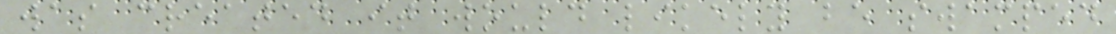was created it would likely be swamped
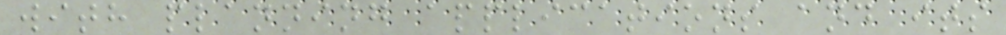with planning applications and its
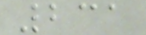231
